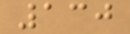130
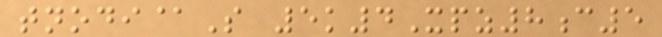tnodi@S 5k4Xpz8c5
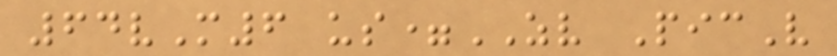64vM6 us=ZV PicV
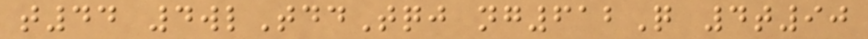t44 4wlTddTqj ng612Q 4t90
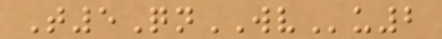T5QnWVu2
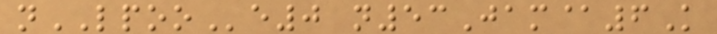nLPOOe0 n53Jam@6K
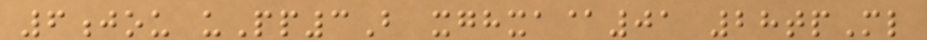6jou uPp3B xghxa@01 28tpMl
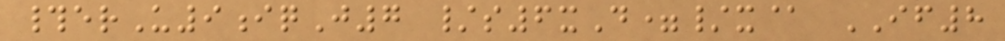#erU9iqJ7 /s6xD=/x@ IF8
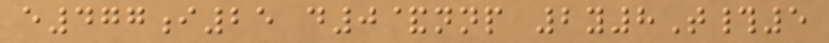e477i25 d0&nnp 2y8T#5
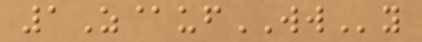1Z@ufWWy
